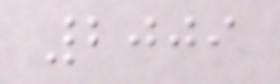2009
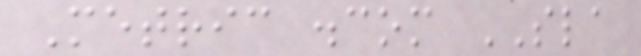Metric .com SLA
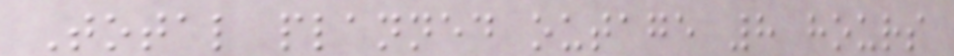Total planned outage 8 hours
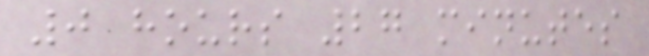0 hours 27 minutes
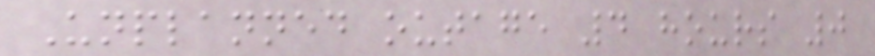Unplanned outage 4 hours 0
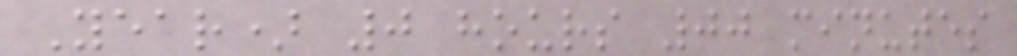Year) 0 hours 00 minutes
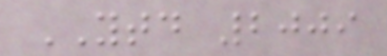YTD 2009
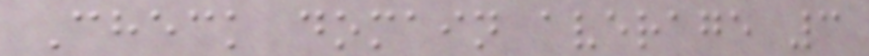Check domain average 3
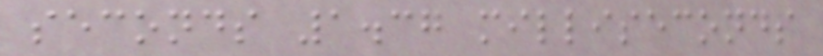seconds 1.37 milliseconds
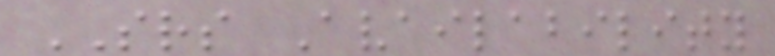SRS Availability
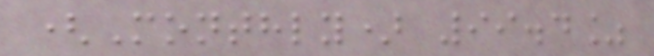(Monthly) 99.4%
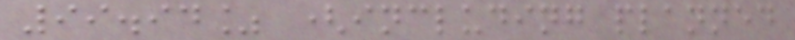99.94% (including planned
